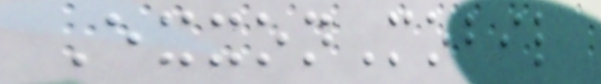ExxonMobil
